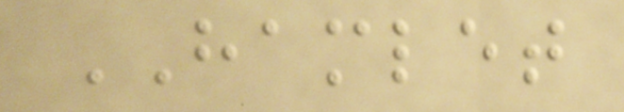HAMLET
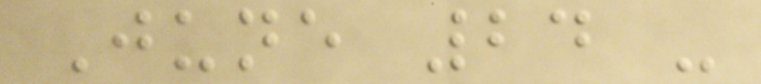June 24 -
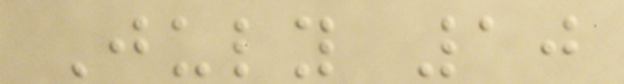July 10
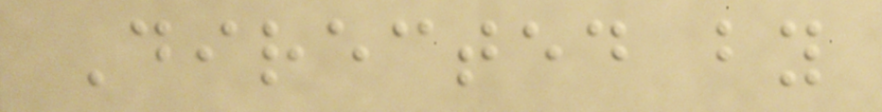Directed by
